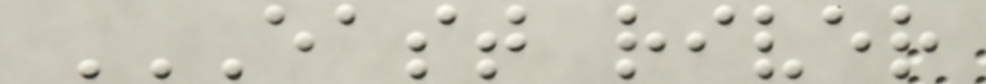EAST RIVER
